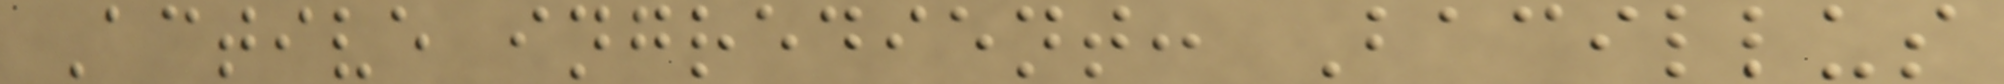Active ingredient: Bacillus
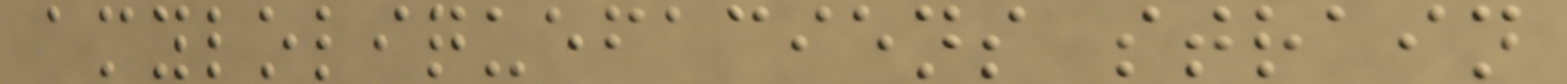amyloliquefaciens strain
